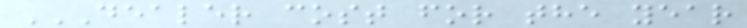DEALER COST FOR THE YEAR
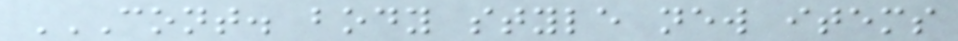CONT. BODY STYLE NEW ITEMS
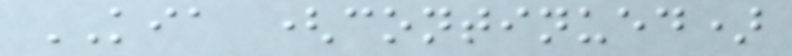KIA (continued)
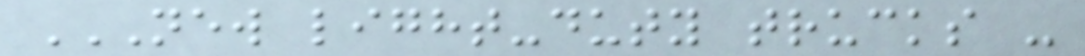NEW LIGHT-DUTY TRUCKS -
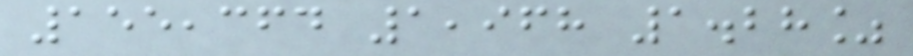155,364 1,968 1.28%
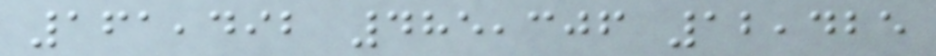161,492 485,306 12,425
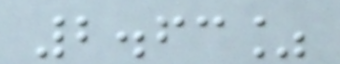2.63%
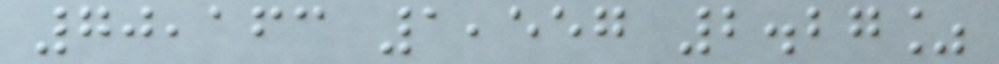70,163 1,557 2.27%
